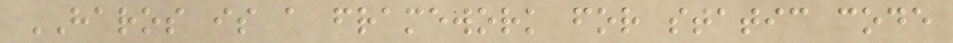HAROS is a framework for static code
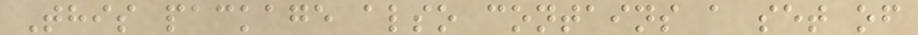This package also contains a set of
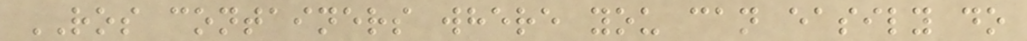ROS containers where you can easily do
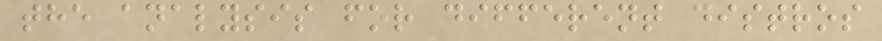the analysis for different distros
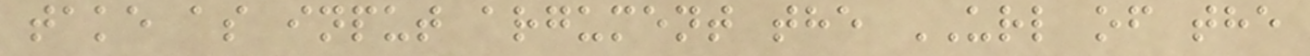take as input argument the URL of the
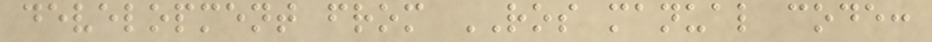development from ROS manual code:
